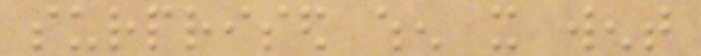surprised when it went
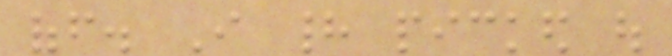off. I had picked out
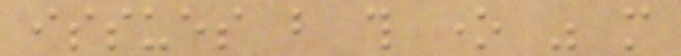issues but this one was more
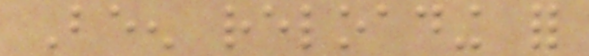Been reloading for
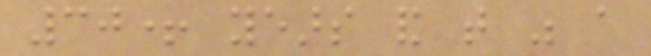30+ years and that was a
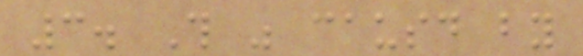3. This was causd by
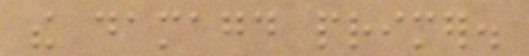the damagd primer.
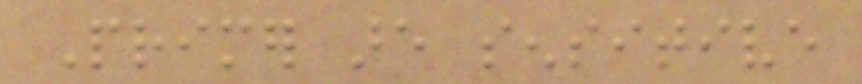Primer are sensitive
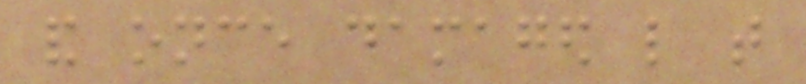and once damaged like that
